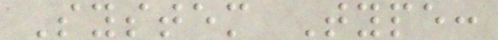System Type:
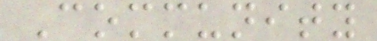Community
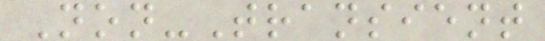Non-Transient
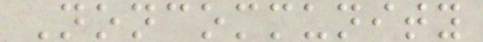Noncommunity
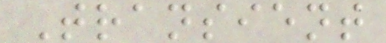Transient
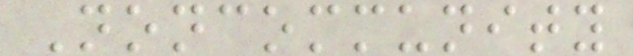Noncommunity
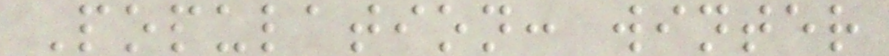Population: winter
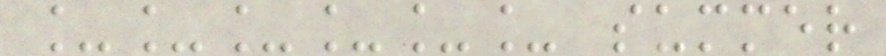______ summer
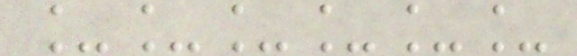______
